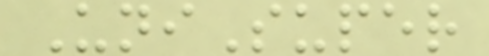UniSuper
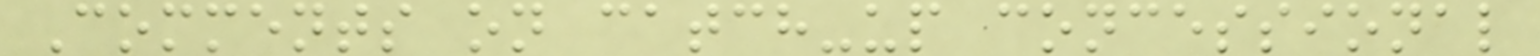Comments on catch-up concessional
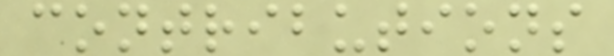contributions
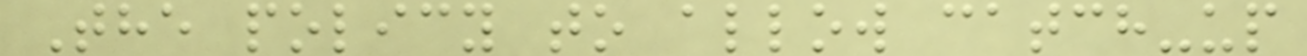The policy to allow catch-up
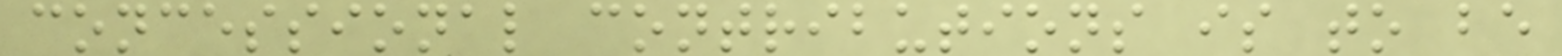concessional contributions is to be
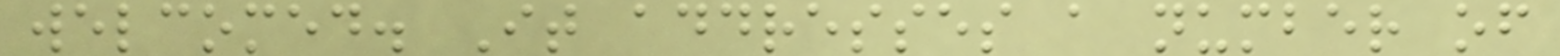welcomed. It addresses a number of
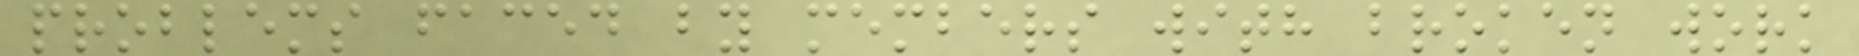problems faced by members with broken work
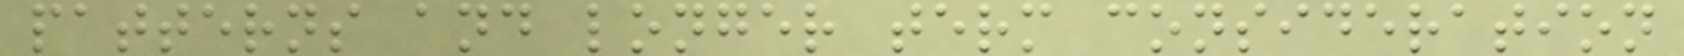patterns and longer term consideration
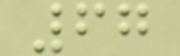67
